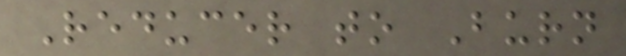Reducer to Burn
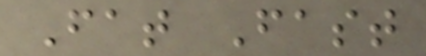Fat Fast
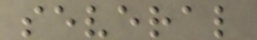several
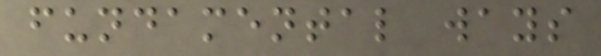fundamental ways
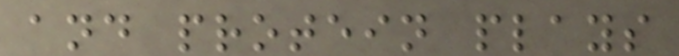and protein plays
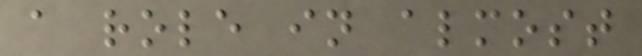a role in almost
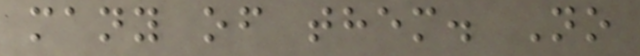many of them. No
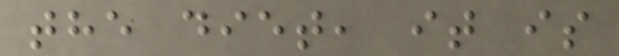the diet, it is
